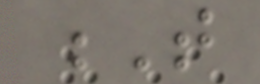T
